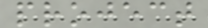project
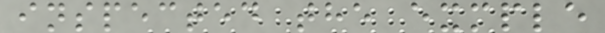inspected the exmple
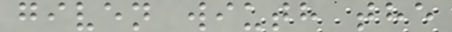given wiuth the
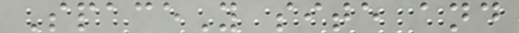SpaceY site and
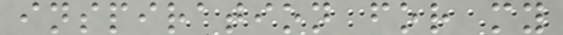inspiration for my
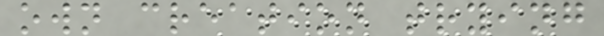own creation trying
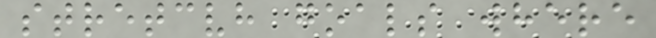stretcvh goals where
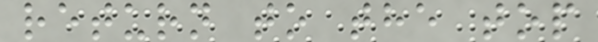return to the top
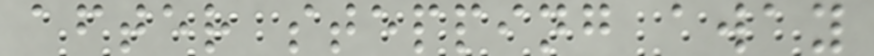after stepping away
